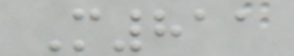M811
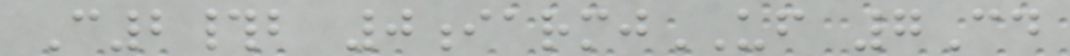C2#b 0iarmjUF 7Cd
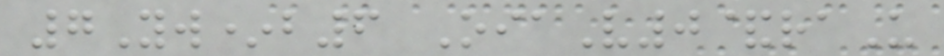7Yw*b6 OiaV0&raU
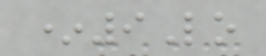*9Lo
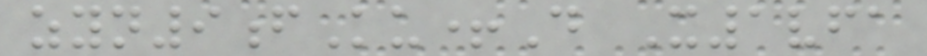zyn9fKu+D X1vfa
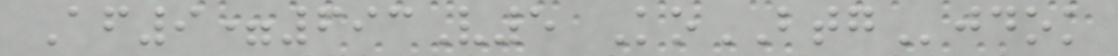Af9=693V5 KoBTGjdok
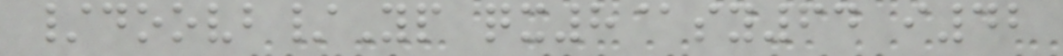/doovb/Yp qx8@sy64 i42
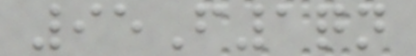95F1qn
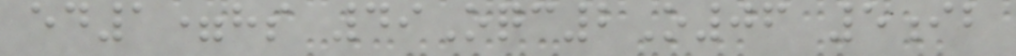ed1=hs 49Oqc2O06 5ib
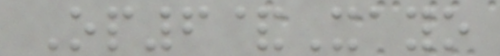Op6&Xayo
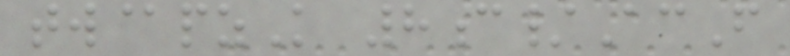tw@pzK 8c/AcF
